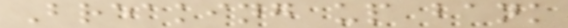Breaking up bank
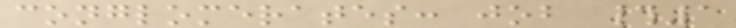conglomerates: job #1
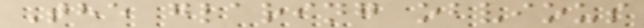The glaring obvious
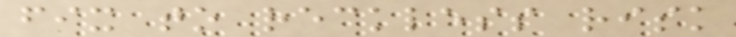fix to reckless risk
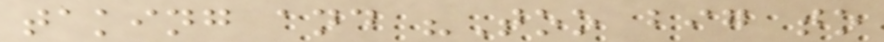taking and "Too big to
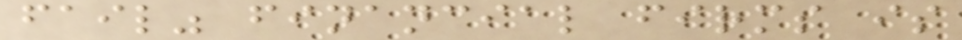fail" financial firms is
